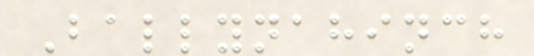Ballynahinch
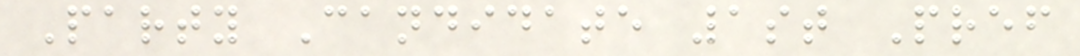Party Candidate 1st Pref
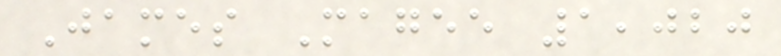James Magee 1,020
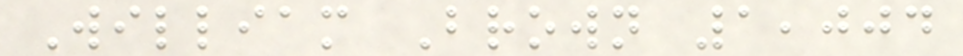William Brown 1,004
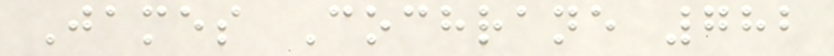James Cochrane 782
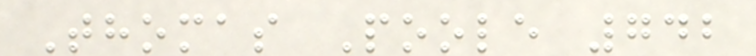Thomas Poole 742
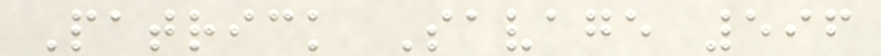Patrick Savage 596
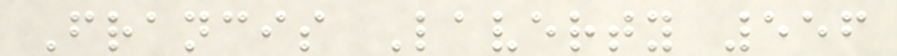Francis Laverty 556
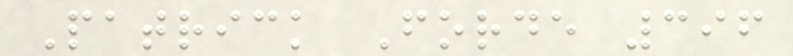Patrick Forde 396
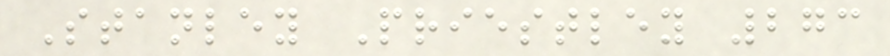Stanley Priestley 273
